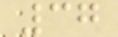37
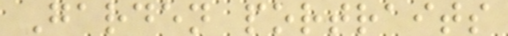Garden portraits
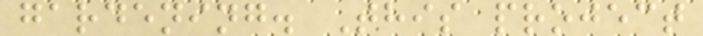gardening. This project
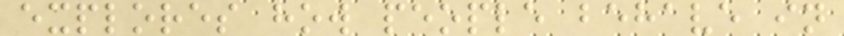explores how people behave in
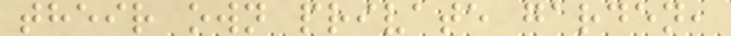their own private garden,
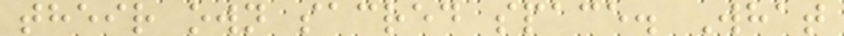their own sacred space. What
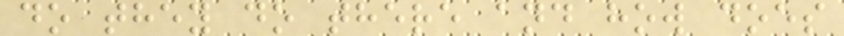do they do there and how does
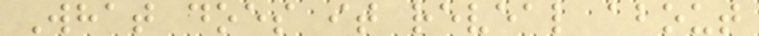What does it reveal about
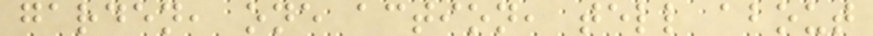garden, one action, tell about
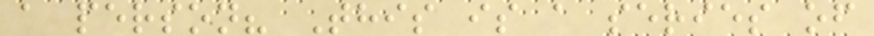a person? This is a series of
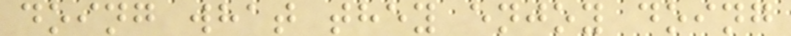doing what they enjoy doing
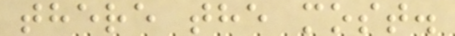there the most.
